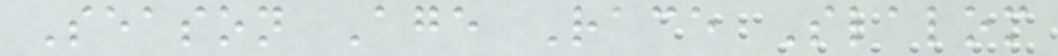Season Age Race Slalom
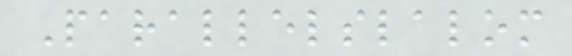Parallelslalom
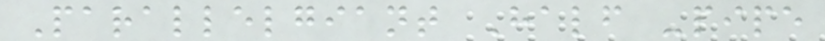Parallelgiant Half -pipe
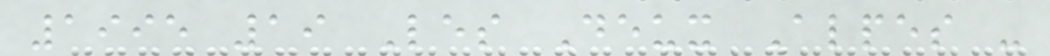1995 19 Les Deux Alpes -
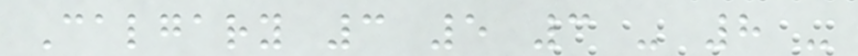Calgary 3 5 3 - 8 -
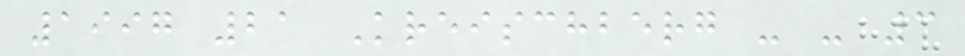1997 21 Kreischberg - - 3
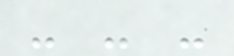- - -
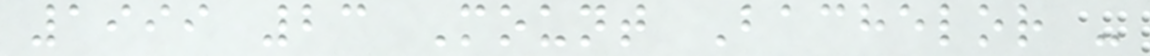1999 23 Mount Bachelor -
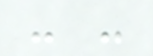- -
